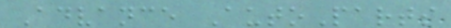Advance AutoParts
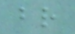br
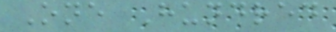One Hundred
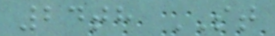24th ST
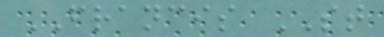FRANCIS ST
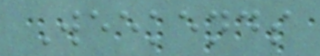Weekends
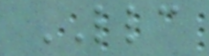LLC
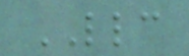LLC
